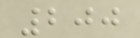200
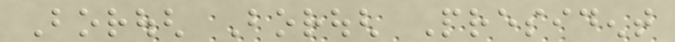Borough Borough President
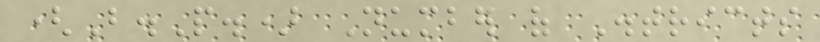(B.P.) Number of Districts
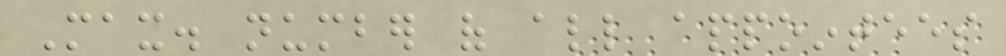Max. number of all appointees
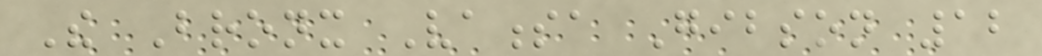The Bronx Vanessa Gibson 12
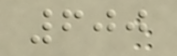600
